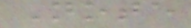Note
